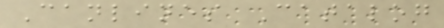Canlines Catalog
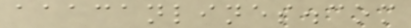aaacanlines.com
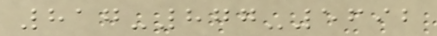817-877-5692
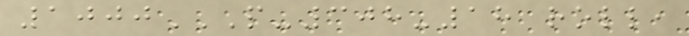1000P-308-18 ROLL,
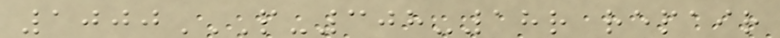1000P-308-18R REPAIR
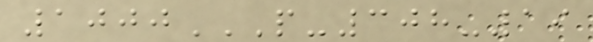1000P-308-19
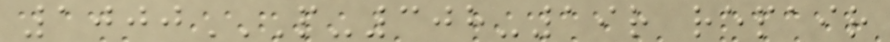1000P-308-19R REPAIR
